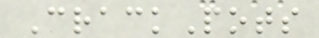CrackPots
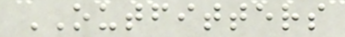OUTFITTERS
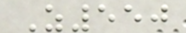Z550
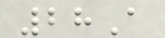28A
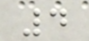4
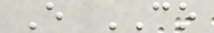E CO
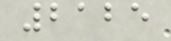2125
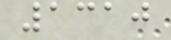1310
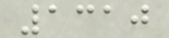1310
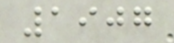1907
